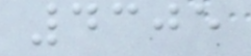4305
